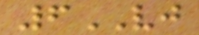6VJ
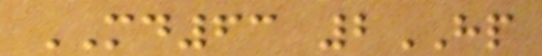MD63 2HP
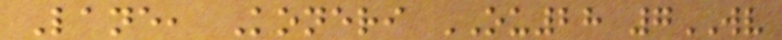Lane, Koneri OU28 7WV
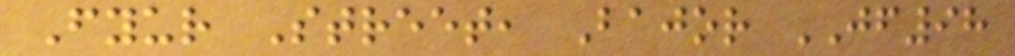Fyur Street, Bajor JF98
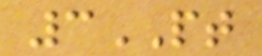3PT
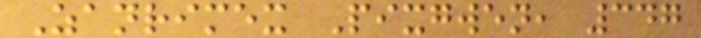Zanrimex Pixgwen, 347
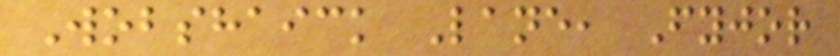Wobshaick Lane, Fyjor
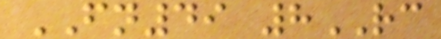FN49 8RC
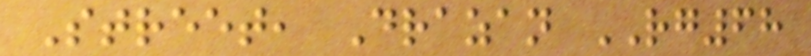Street, Drazan RG68
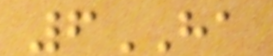6HA
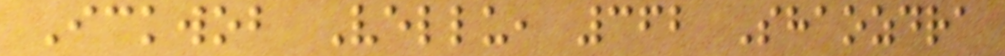Ickwob Vellu, 362 Shaozdra
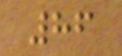86
